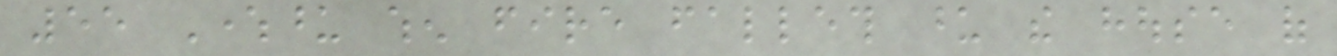55 Whereupon when fire falleth upon the house of
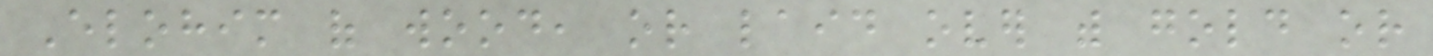Elohim of wood, or laid over with gold or
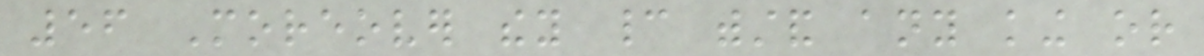56 Moreover they cannot withstand any king or
